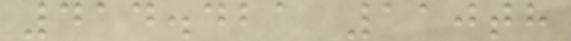414.421 110th
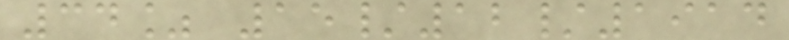34% 15/12/1914
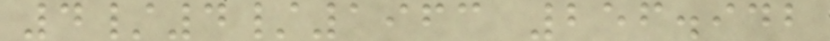4/4/1963 256.942
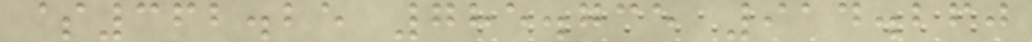$362.25 785.735 914.260
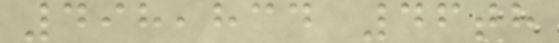498,834 46th
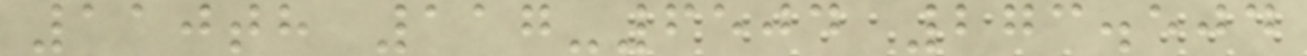110th 117-6504 273.504
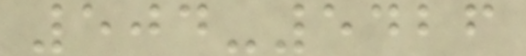504-5426
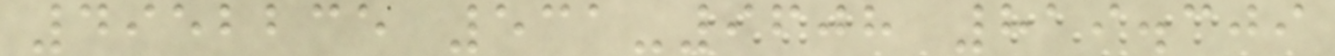4952235 531-9608 819.309
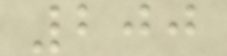200
